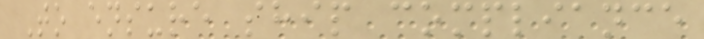To ensure ship compliance
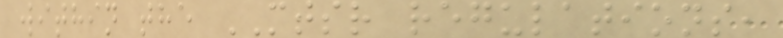within the MTSR regulations,
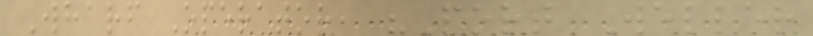Wharf Operator, "Port Weller
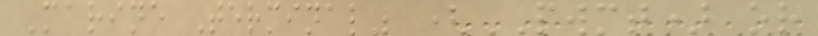Marine Terminal" (PWMT) or
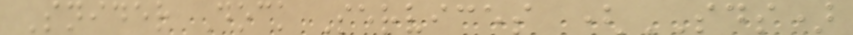Snider Dock Services (SDS)
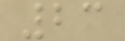23
